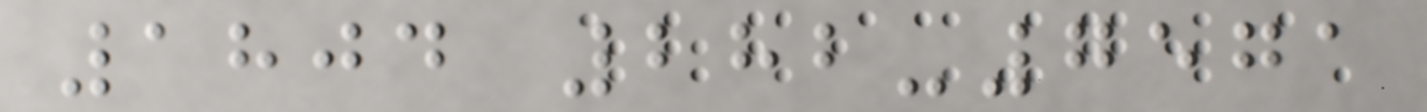1804 282-7571
